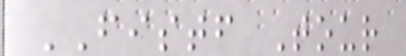FISTF Tour
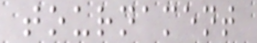tournament
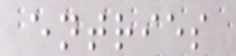entries
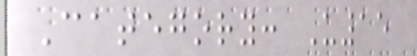Category: U15
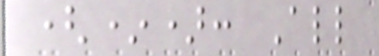(*): All
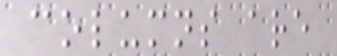columns are
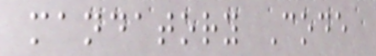mandatory Code
